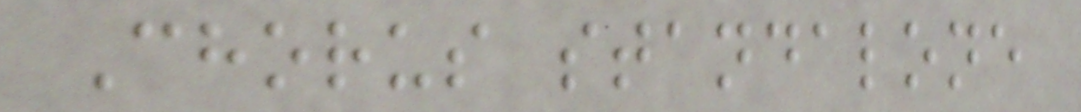Chorus standalone
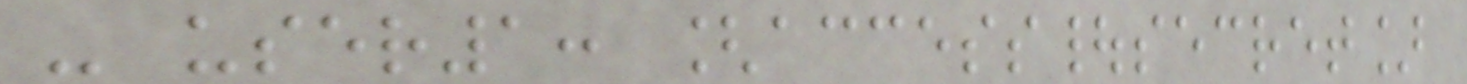- user1: [access|secret]
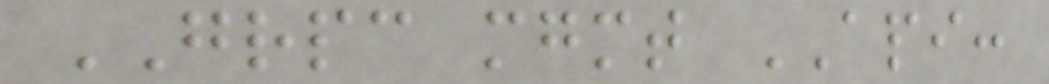GRPC mgmt API:
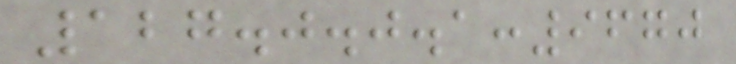127.0.0.1:9670
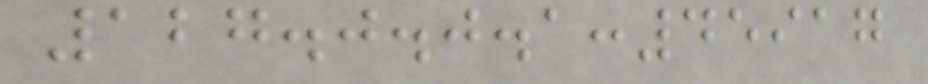127.0.0.1:45917
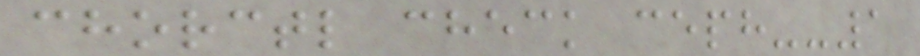chorctl check ceph--1
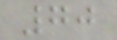70
